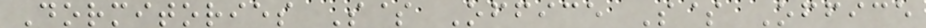Dormitories S$ Office S$ Office
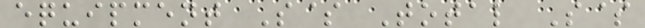equipment S$ Total S$
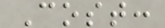Cost:
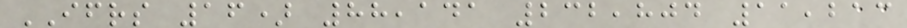IFRS 16) 88,141 232,804 11,213
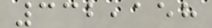332,158
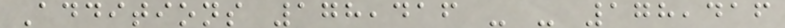Additions 178,416 - - 178,416
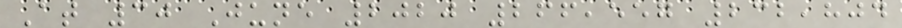At 30 June 2020 266,557 232,804
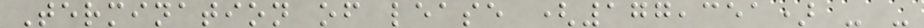Termination of lease (177,351) - -
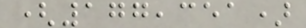(177,351)
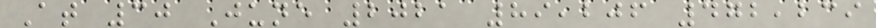At 30 June 2021 89,206 472,239
